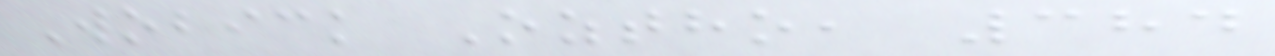Wobick Oztho, 384
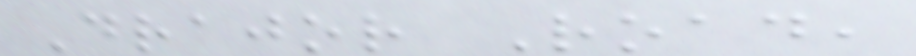Drajor Road,
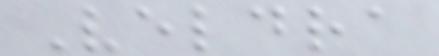Veldra
